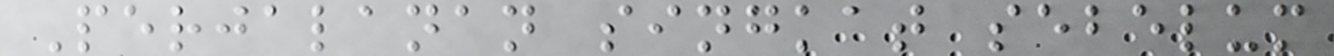Perjalanan singkat sebelum
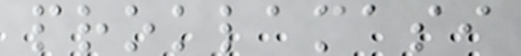proklamasi
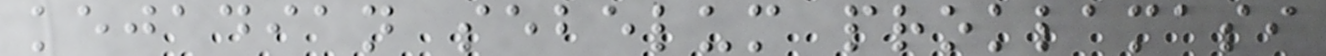kejadian sebelum proklamasi
